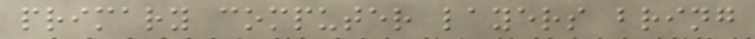primary computer layers bring
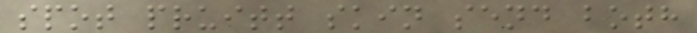spot pruitt skin send both
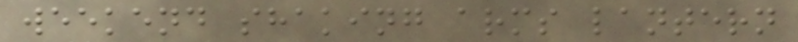weekend shaking arms lantern
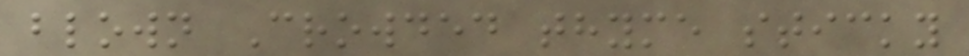blown Crowded thyme sticky
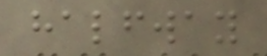halfway
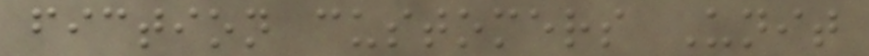fiction customers Unit
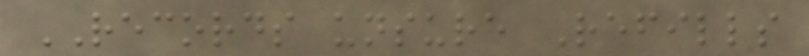RECORDS unsure Refills
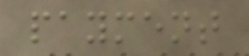payment
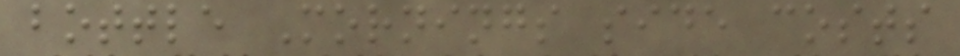bottle Mornings side costs
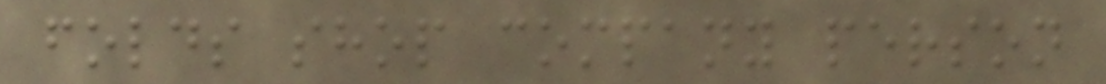folds shop company person
